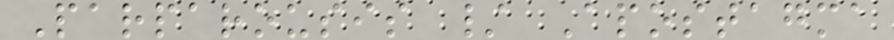Parparousis / Apostagma
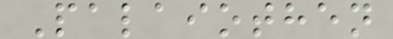Palaiothen
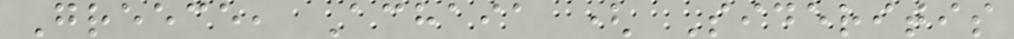Greece, Achaia ( Sideritis
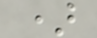)
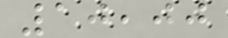10,00
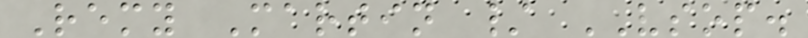Remy Martin / VSOP.
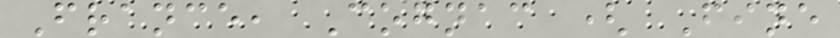France, Cognac ( Fine
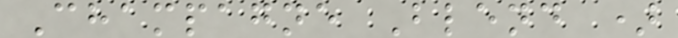Champagne Blend )
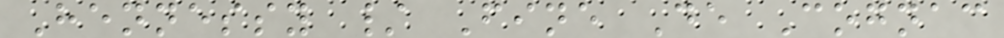Hennessy / Fine De Cognac
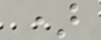)
